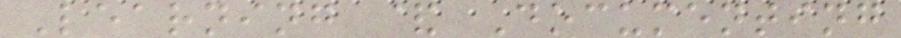Learning & Documenting
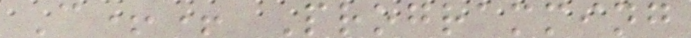C++ Programming
